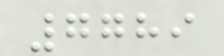7789
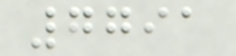7791
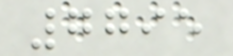7795
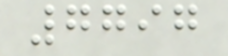7797
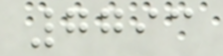7793
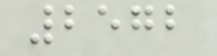2572
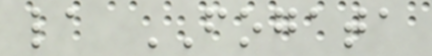la FOGATA
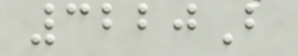3220B
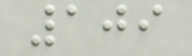109
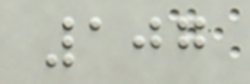107
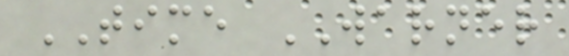TIME WARNER
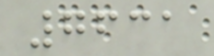7631
